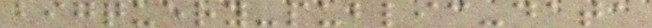bigquery-public-data
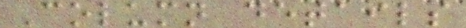Column details
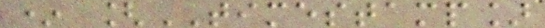* [TIMESTAMP]
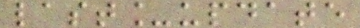last_update
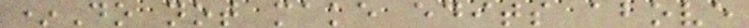*Do not make edits above
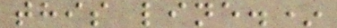this line.*
